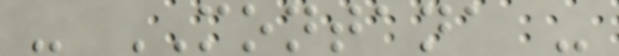- MONTANA -
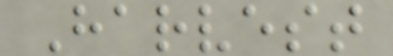Harvest
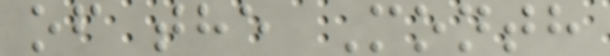of the Month
